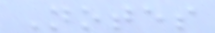Notes
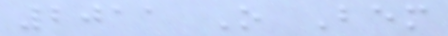2011 O Bem
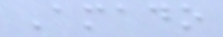Amado
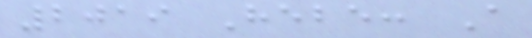2019 Hebe: A
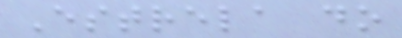Estrela do
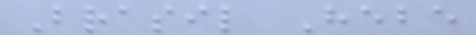Brasil Hebe
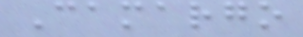Camargo
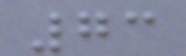73
